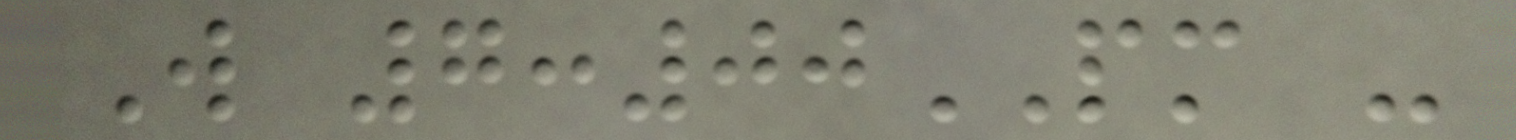W 7:00PM -
